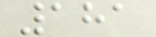181
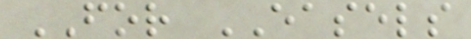FOR EASELS
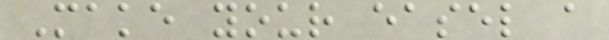Make your easel a
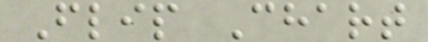Flip Chart
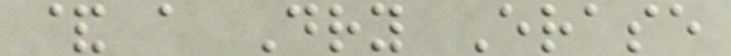& a Dry Erase
